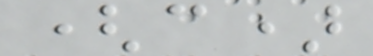(c)
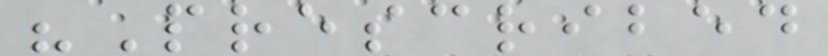"Prescribed
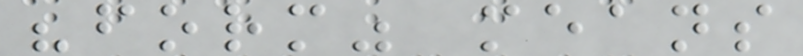"form" means
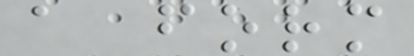a form
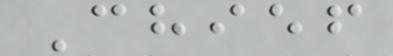Chief
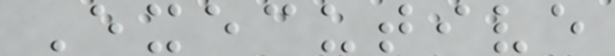Executive
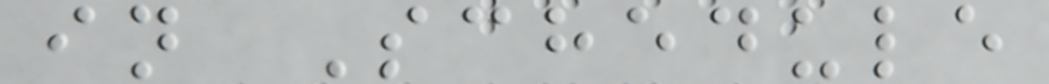in Schedule
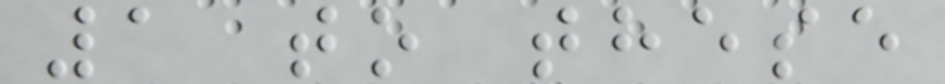1 to these
